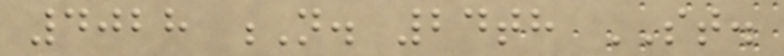4028 N. 24th ST.
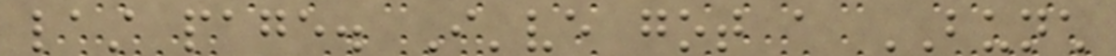last page. I've got a BUNCH
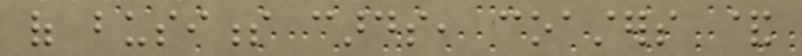of business cards, coasters &
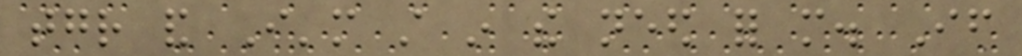together and I'm still in the need for more. If
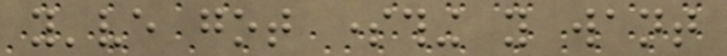you've got something you want
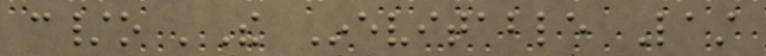c/o 'The Inevitable Last
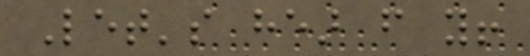Let's hear from you!
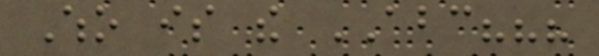Who is the ABC???
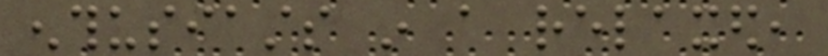enthusiasts in a relaxed,
